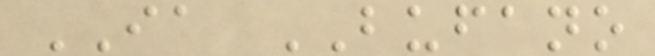IA BUFANO
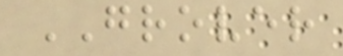GROVER
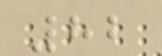82
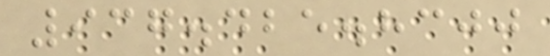937.425.8300
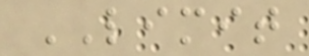LIMIT
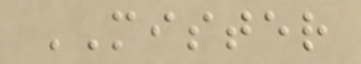MISTER
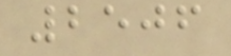2506
